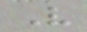V
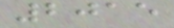2015
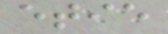etie
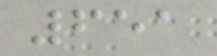651
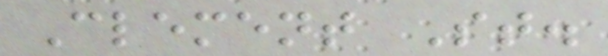Clement St.
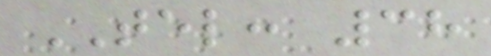TEL: 38
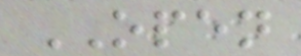OPEN
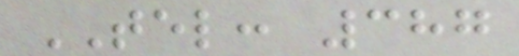TEL: 387
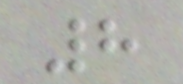8
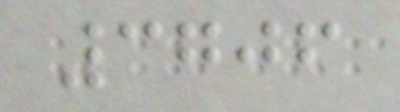3706
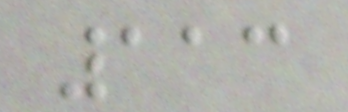113
